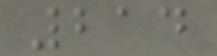214
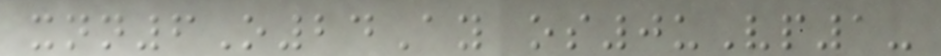xnn6O24Ay os0uVp1-
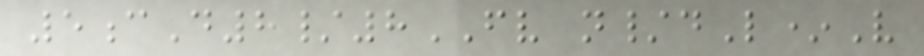5cD8/8FV n/dL*V
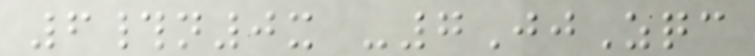6#n0x -7JjZqc
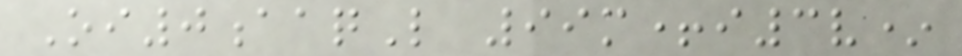Oi0aaqL 99m+i3v*
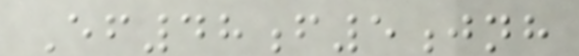Ef48f5jnh
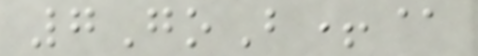7GoB+@
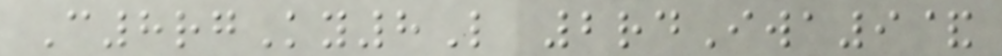C8rgKy8L 2rdIwa9&
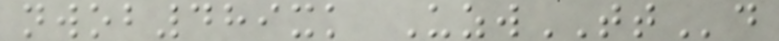nwob489xk UzwTTd
